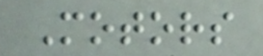Motors
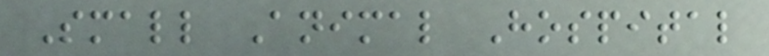Small Animal Hospital
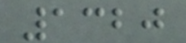1320
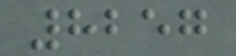8257
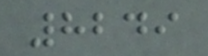8249
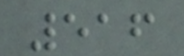516
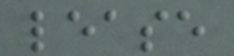lease
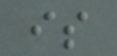is
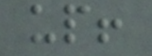up!
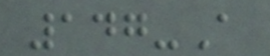147-A
